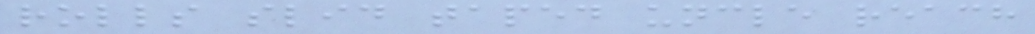rolls slid taped uncle reach
